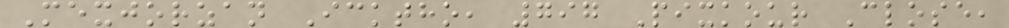Mexjorzan Icktho, 797 Pixkour Close,
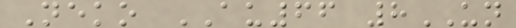Neko AU66 8UN
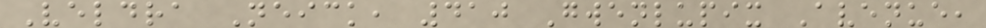Veldra Neick, 410 Gwenlupix Avenue,
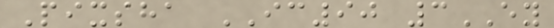Pixsha IC90 3EY
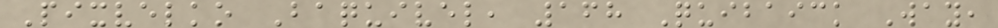Pixvelko Baquivel, 168 Quibaick Way,
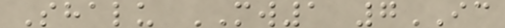Shalu MW1 7IC
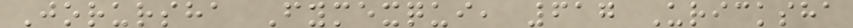Jorursha Fymexqui, 617 Uricksha
